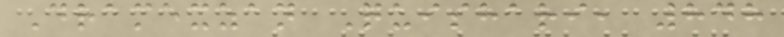Dramexzan Quishari, 848
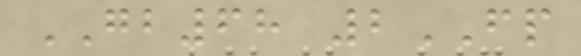GB68 2FP
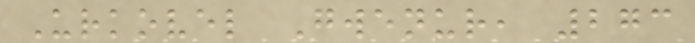Urkovel Gwenur, 273
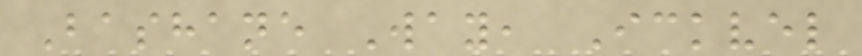Bashane Way, Ickvel
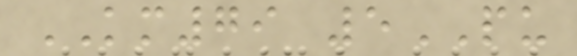KM79 5PU
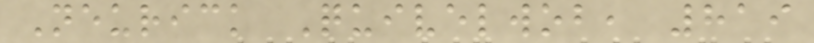Neurick Quivelwob, 819
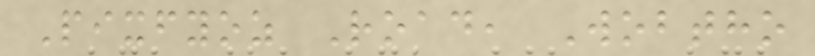Pixfyoz Road, Wobtho
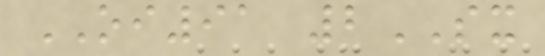OI91 2SX
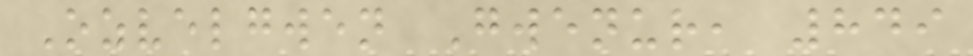Ozvelgwen Gwenur, 849
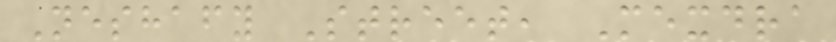Neshafy Street, Mexdra
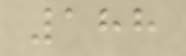188
